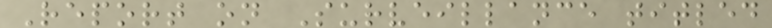Report on Surveillance titled
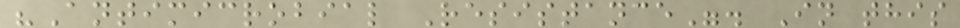"Antimicrobial Resistance". In this
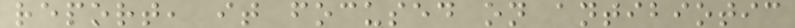report, it focused on antibiotic
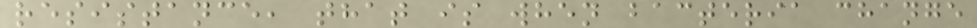resistance, that is when bacteria change
